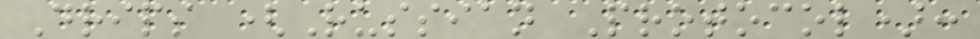Drips (Russian Protocol):
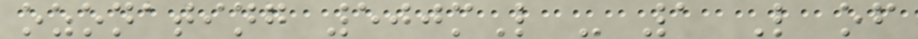ozonating 500mL - 1 L of
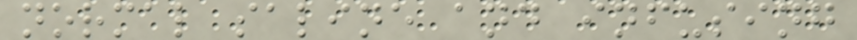normal saline and infusing
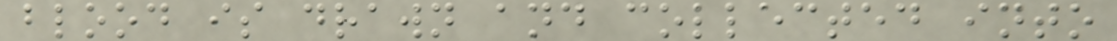blood is drawn and collected into
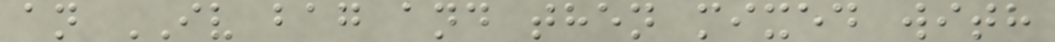an IV bag and then mixed with
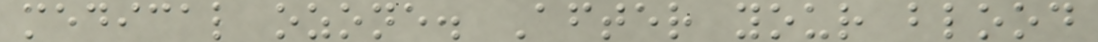medical ozone. After your blood
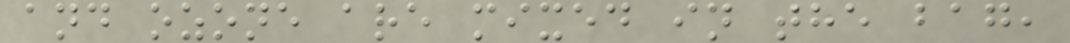and ozone are mixed in the bag,
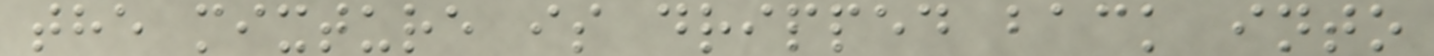the mixture is dripped back into
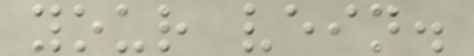your vein.
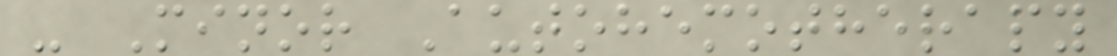- Minor Autohemotherapy
